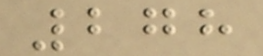278
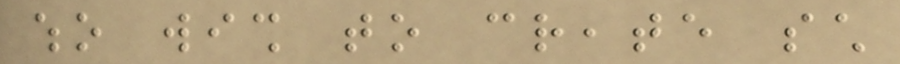who wish to create such
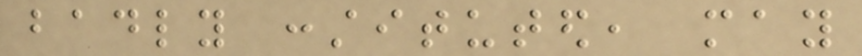badly constituted, may
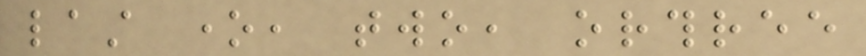last one, two, orthree
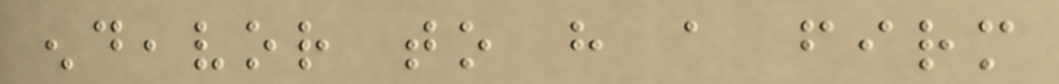endeavor to have a firm
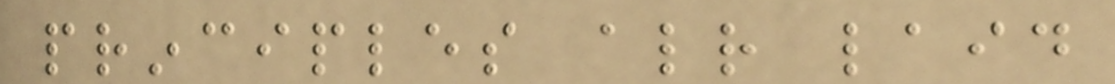principles already laid
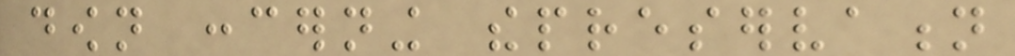down concerning thepreservation
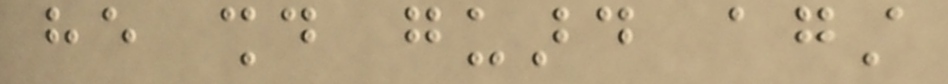he should guard against
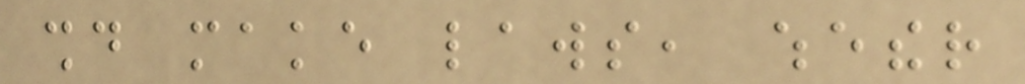should make laws, whether
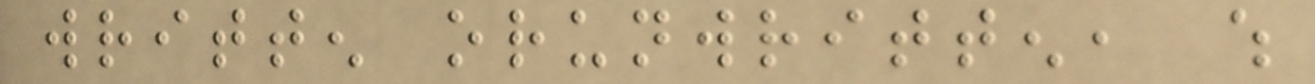written orunwritten, which
